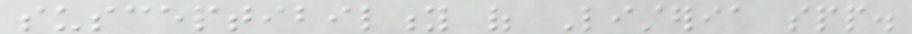susceptibility of Listeria spp.
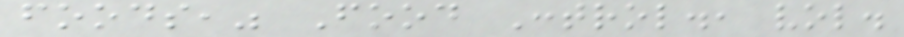foods," Food Control., vol.
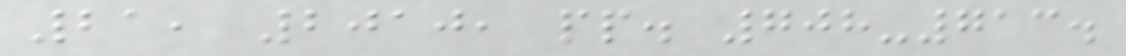21, 2010, pp. 708-713.
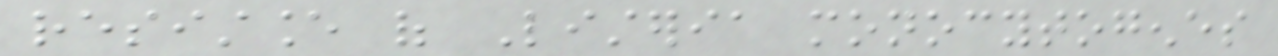resistance of Listeria monocytogenes
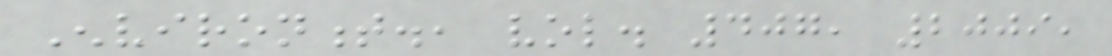Environment., vol. 407, 2009,
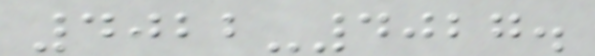4022-4027.
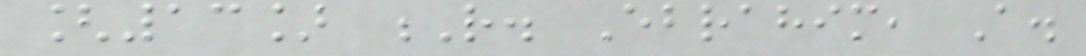[13] R. Ebrahim, A.
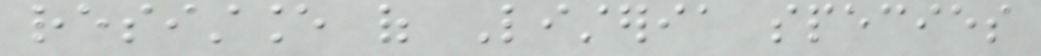resistance of Listeria species
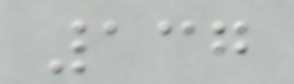137
